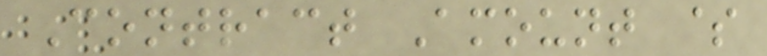Contract Amount $
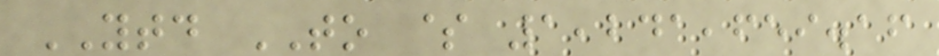YTD TO $ 1,241,659.16
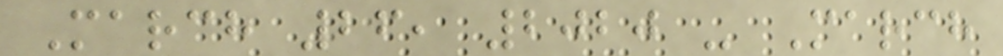March 26, 2020 - March
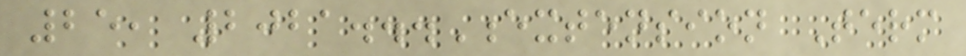25, 2021...Extension Term
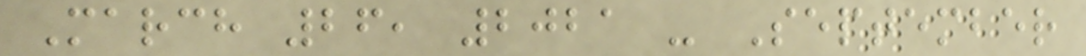March 26, 2021 - September
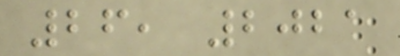26, 2021
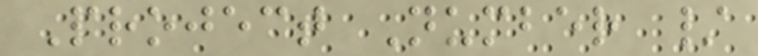Project Number /
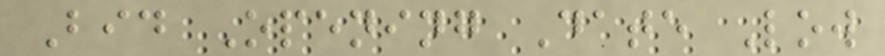Bid Opening Date Low
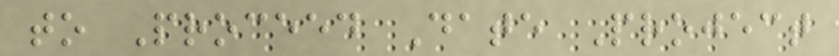to Proceed Date Project
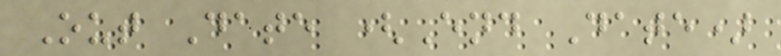Out Date (End Date)
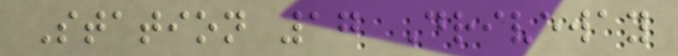Station 17 Driveway
